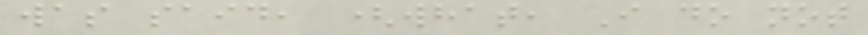was said, (what, I do not
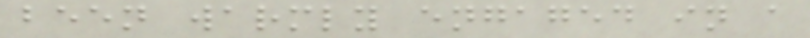been warmly engaged in a
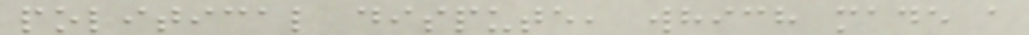political dispute, which made a
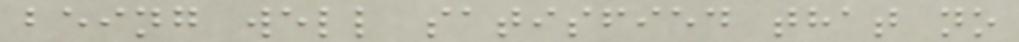being well satisfied that no
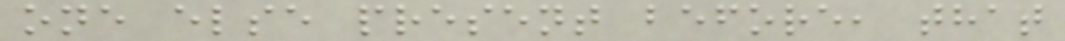one else present before, that
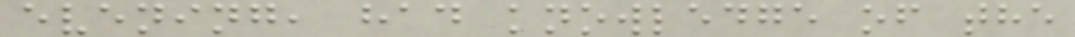evening, had knowledge of the
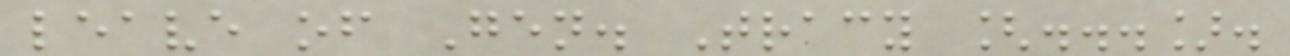leave of Gen. Tracy [...].
